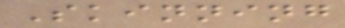Skinning
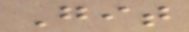Git
